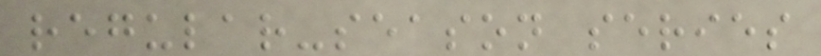regular-season series
